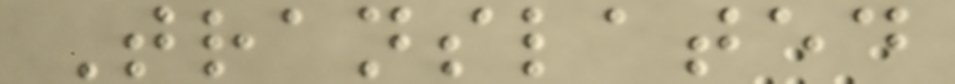Translated
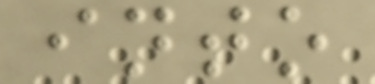into
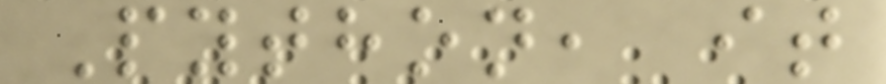Python, it
